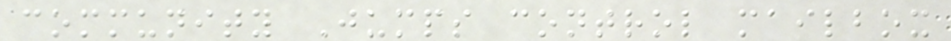community Jumps control mailbox
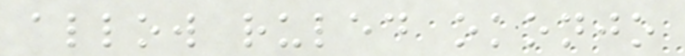allow ruled okonjo
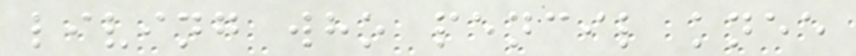living who pencil knee
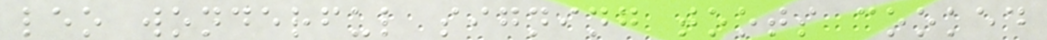leo wonderful signing toots cooked
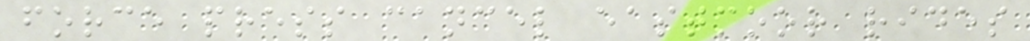force press cancel eastmoor rides
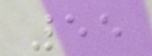55
